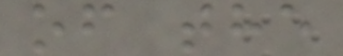of the
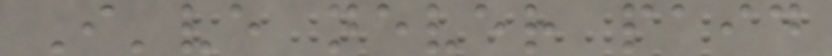I've never paid
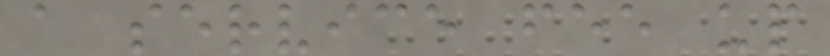a service fee up
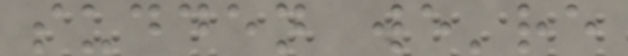sudden we're
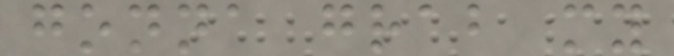gonna grab my
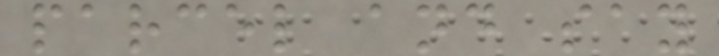parcel and say
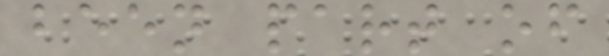been part of
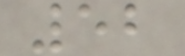52
